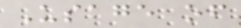Usage of
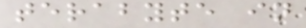terabyte in
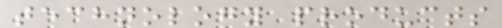technology products
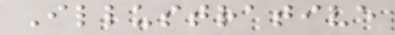Illustrative
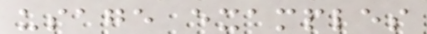usage examples
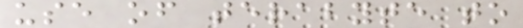use of terabyte to
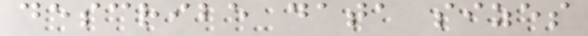describe data sizes
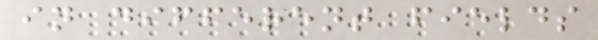in different fields
